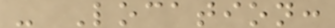- Location:
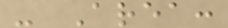- Area:
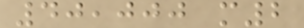40,000 m2
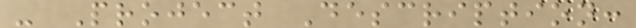- Project Description:
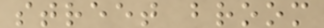street broom
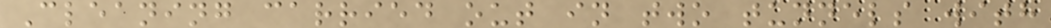Cleaning carried out in two tunnels with
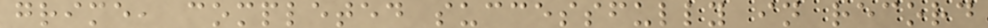grime, completed successfully in record
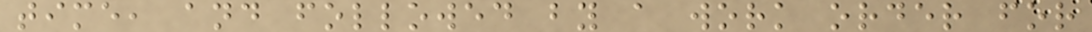time, and followed by a work order for
